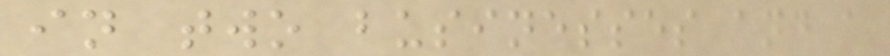in two businesses and a
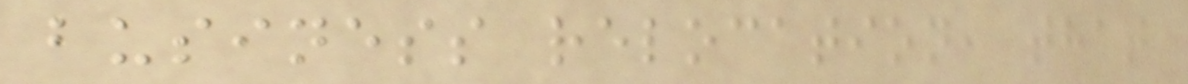business relocation, that
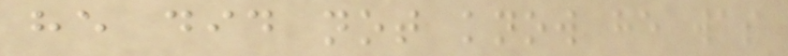he did not know he was
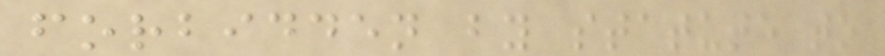forbidden by statute to
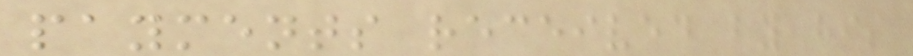payments received by his
